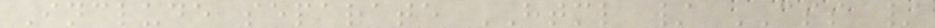Include separate HTML / CSS /
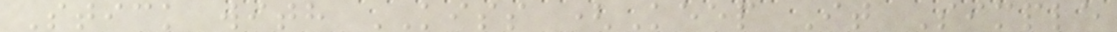Stick with KISS (Keep It Simple
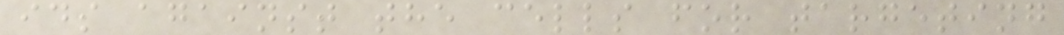ids against the cells for targeting
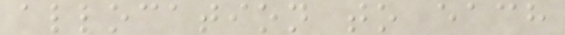allocation to each
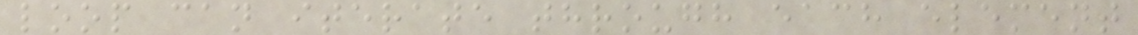loop can iterate through each element
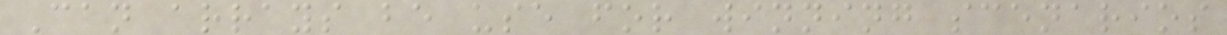Can arrays be use for winning scenarios
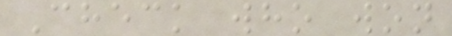Check who won
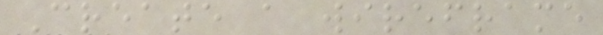Create a wireframe
